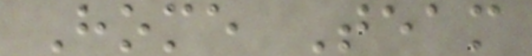Home Team
